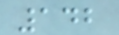142
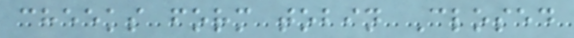cheeks form tobin Closed
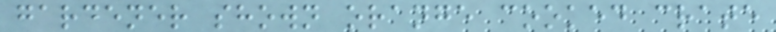gardener shown orange cooked crate
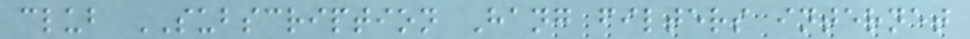club SUBSCRIPTION Hang filters internet
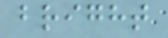bright
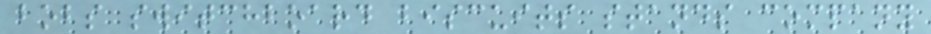bobs switchboard biscuits stands company
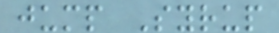jump Syrup
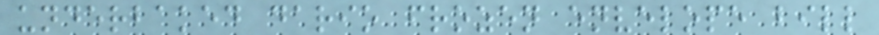underbaked dario frozen envelope bill
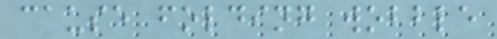cause folding wobble
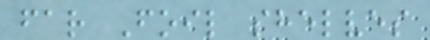far Foil shelves
